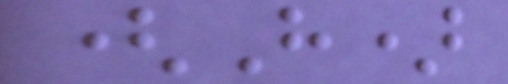(H)
